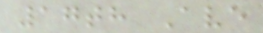17th Ave
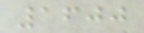1600
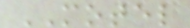MOTEL
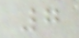7
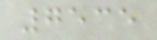7535
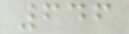646
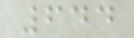644
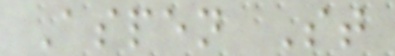Aspen St
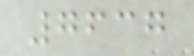7637
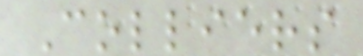Colliers
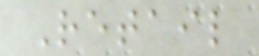Retail
